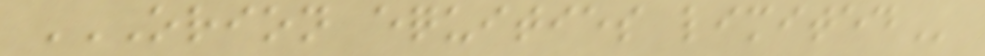ORION EQUITIES LIMITED
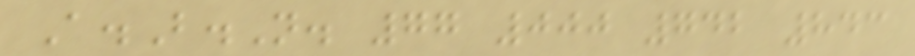A.B.N. 77 000 742 843
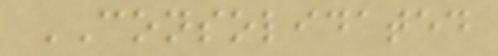CONSOLIDATED
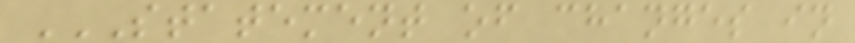STATEMENT OF CHANGES IN
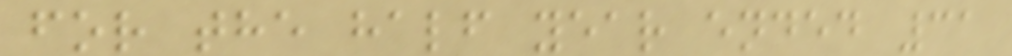for the half year ended 31
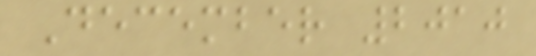December 2010
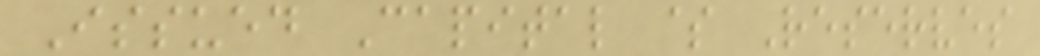Issued Capital $ Reserves
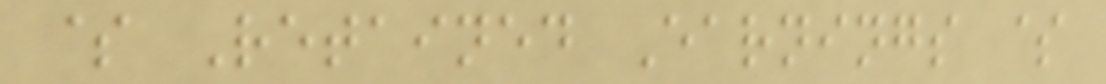$ Retained Earnings $
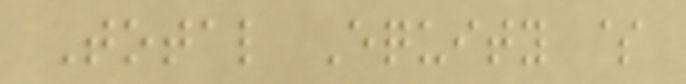Total Equity $
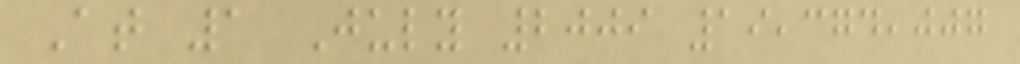At 1 July 2009 19,374,007
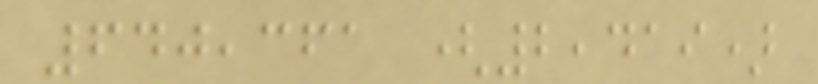640,361 (2,419)
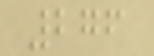276
